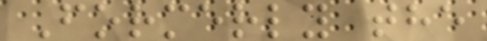Formerly the
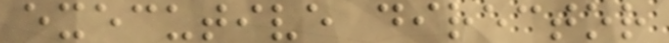executive director
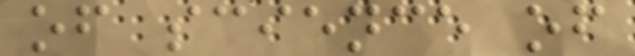of science of
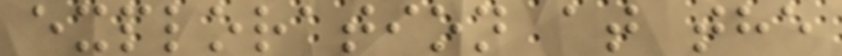exploration at the
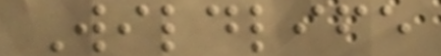Wildlife
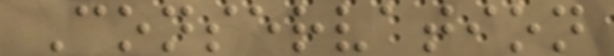Conservation
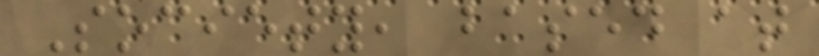Society, based at
